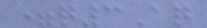=q3Aq
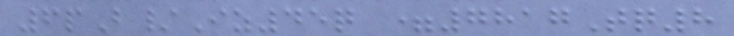6pB/Iz45q =7817Tq8
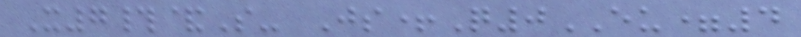X7#&S- Js+Q0EU=4
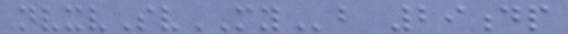nvxvSvMYb 29dp
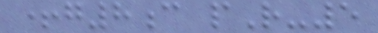+g8c pR-5
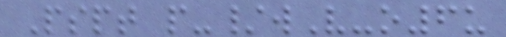Pspt p-/wV-o6u
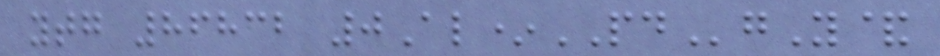ytg 86832 0Al*PDgY&
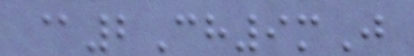@2Ch9mJ
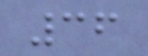36
